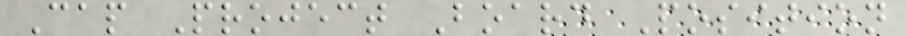Cap Project Board Position
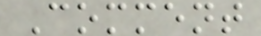Comment
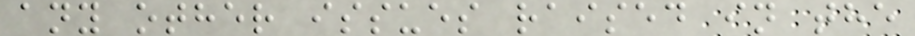any other issues raised in the
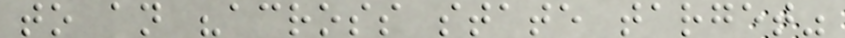to an "across state target"
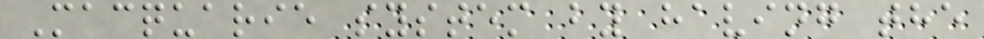Macquarie system by having the
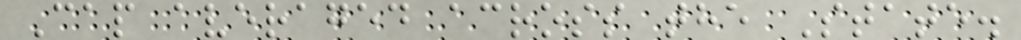Cap averaged across the State.
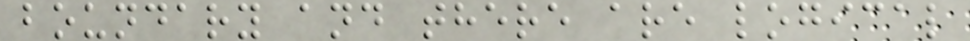boundary and there are logical
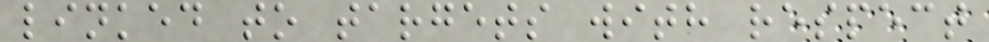linked to targets with respect
